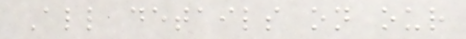All details on our
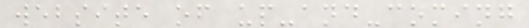website of up-and-coming
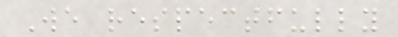We respectfully
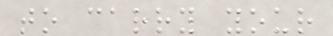to carry your
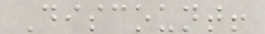Discount!
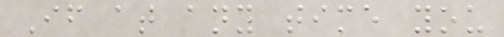If at any time you
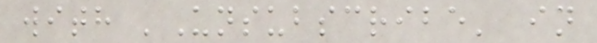with 'Unsubscribe' in
